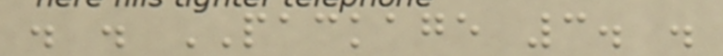. . PACKAGE 3. .
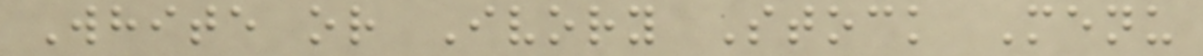White or Ivory Stock Menu
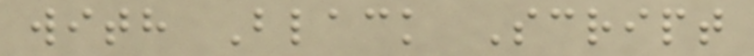with Black Script
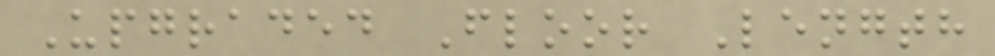Upgraded Floor Length
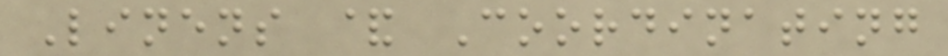Linens & Coordinating
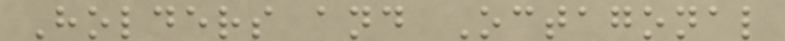Holders and Octagonal
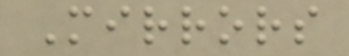Mirrors
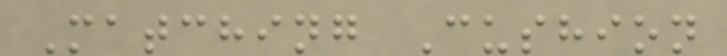Matching Cushion
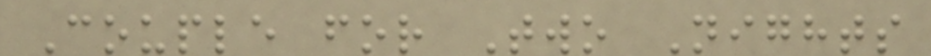Couple for Two Nights
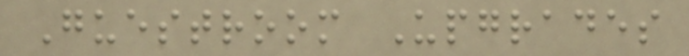Guestroom Upgrades
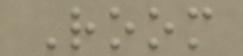Room
